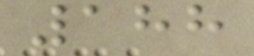188
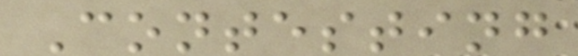Contesting
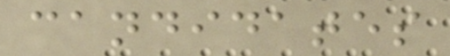candidates
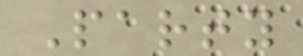Party
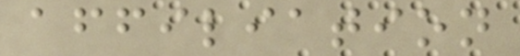affiliation
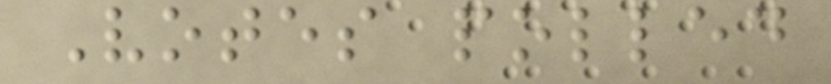Votes polled
